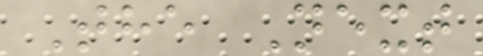The Next
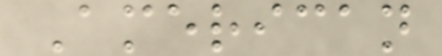American
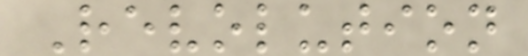Revolution
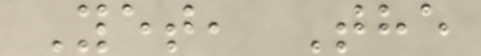Yet, The
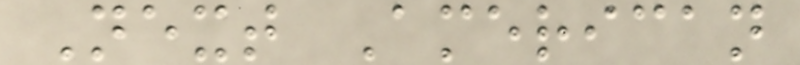Next American
